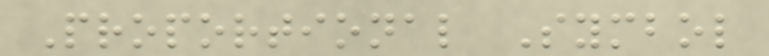Proportional Symbol
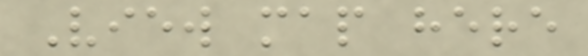View map here
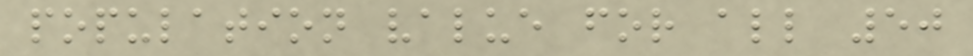population value for all 50
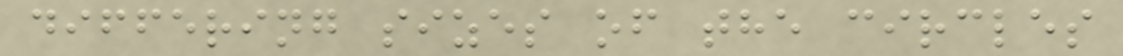differing sizes of the circles
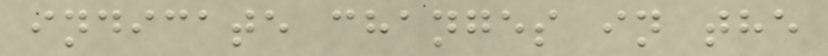indicate changes in the
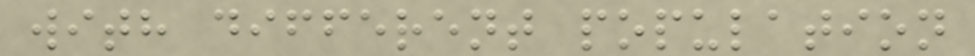with different population
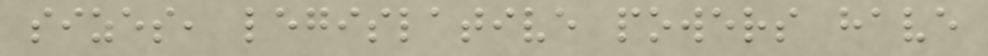sizes, legislative powers have
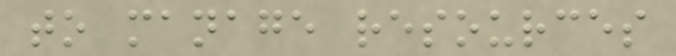to manage resources
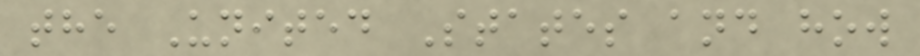the United States and how
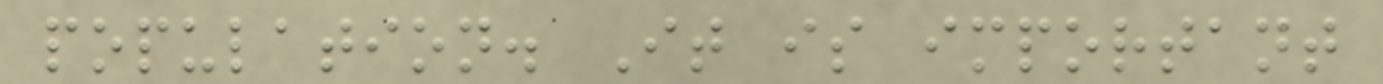population. It is important
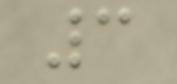3
